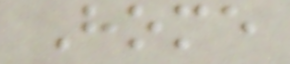Home
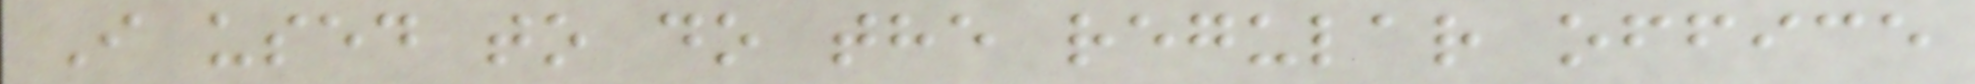I used to do the regular office
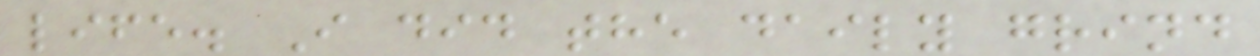life. I did the daily grind
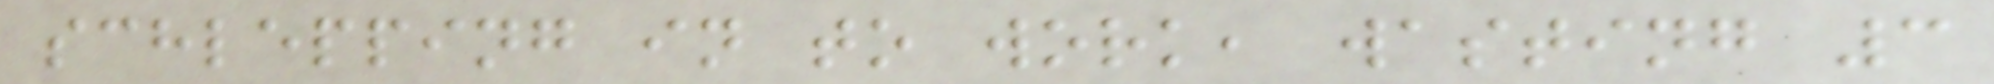schlepping in to work, wasting 3
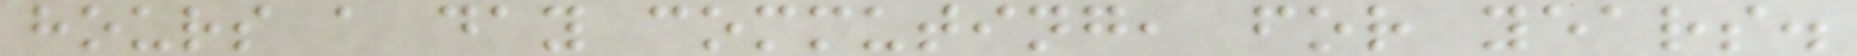hours a day commuting, for years.
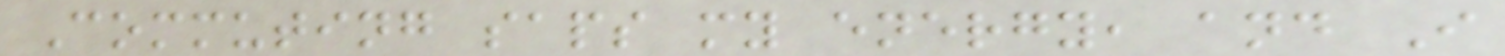Commuting saps my energy, and I
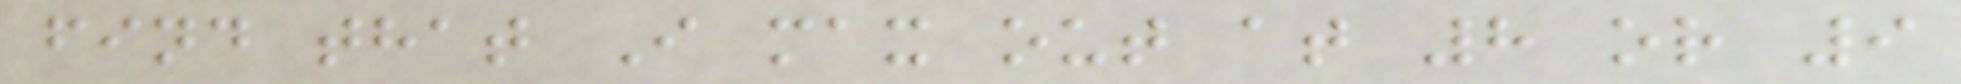find that I max out at 8 or 9
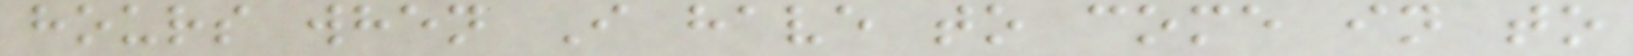hours when I have to come in to
